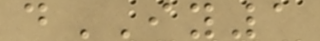dIY1
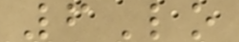6Lo
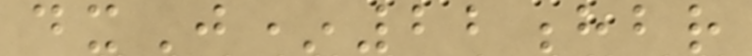dxJ*22hbr
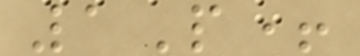1P+
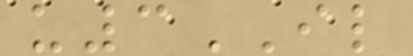u3IL
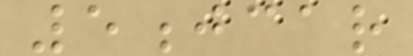5jcar
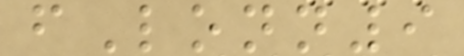fLonn9
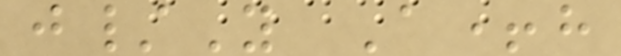j/Y A+h
